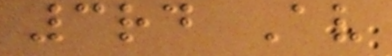3rd Av
